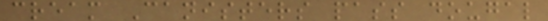cream Canisters pass dougal
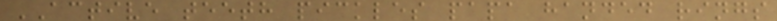ACTIVE teeth pickles papa handed rings
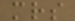mrs
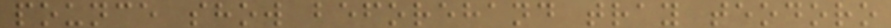pounce show beforehand tray teodoro
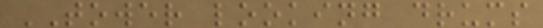TOWER looking drums
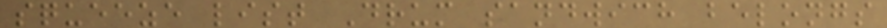squeeze list Drum sandwich belongs
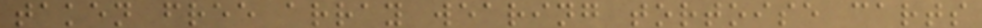taken free array wearing tortoise carts
